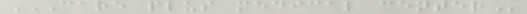CARE PLUS MEDICAL CENTER
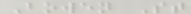Bowen St
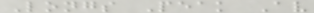Longs Peak Av
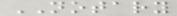NOTARY
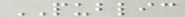PUBLIC
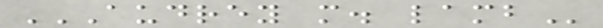AUDREY M. LAMB
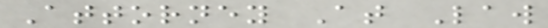Attorney At Law
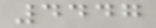4447
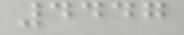4447
